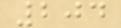204
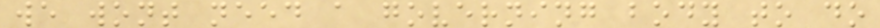we wont need a governing body to do
